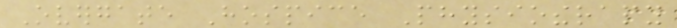Overgate Hospice Physiotherapy
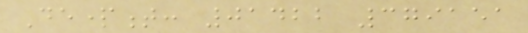Department: 01422 379151
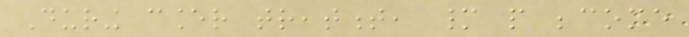During cancer treatment, many people become
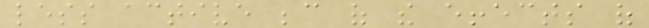less active because of the effects of
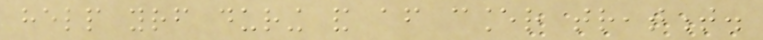help yourself during and after cancer treatment.
